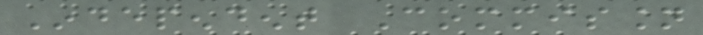Independent Commission
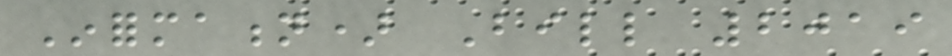Information) Bill 2019
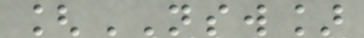[NSW]
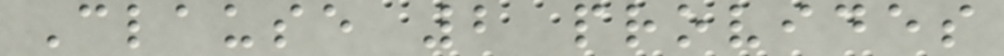Clause 2 provides
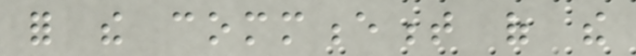for the commencement of the
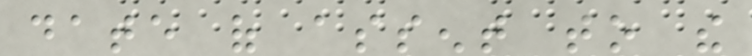date of assent to the
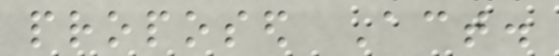proposed Act.
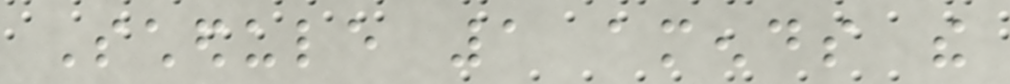Schedule 1 amends the
